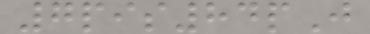7pis84pJ
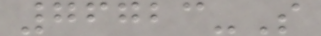76723-S
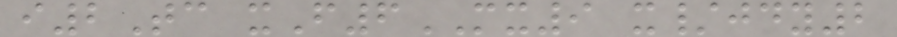i2Tc xF6MX9 x/jdy2
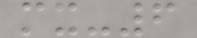mx-6
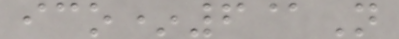ico*6@N
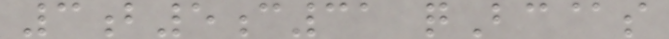3b5c31 qBc@s
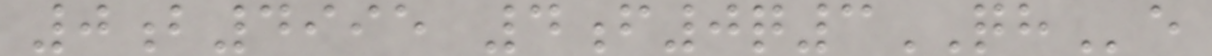0b4995 4f0q3QHe
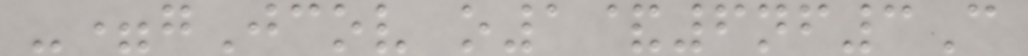-=gJcov o1&6nf3C
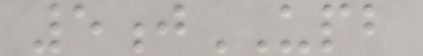5jUPB
